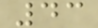43
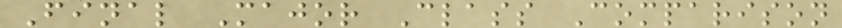Final Major Class Comparison
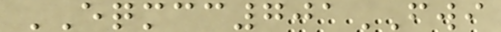EQMCC701FWI
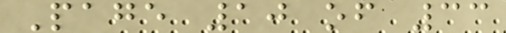Page 10 of 33
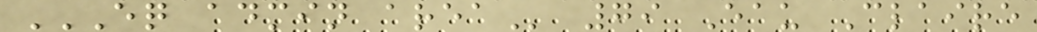EQ ADMIN AREA 79 Eau Claire
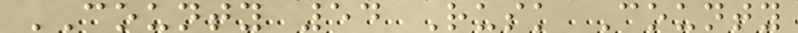COUNTY 54 Rusk County
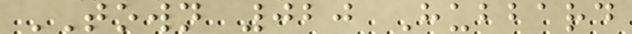TOWN 020 Hubbard
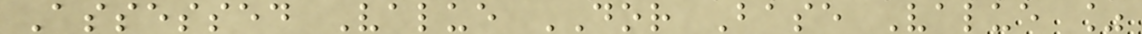Assessed Value DOR Base Value %
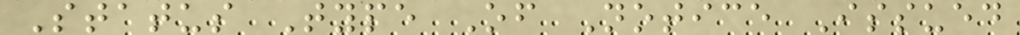Status Type Of Notice Issued
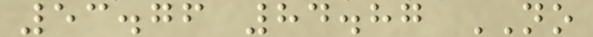53.76 84.87 NO
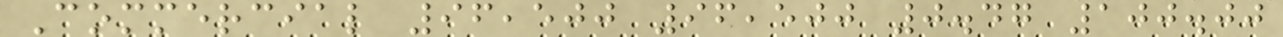Commercial 96,500 96,500 0.47 100.00
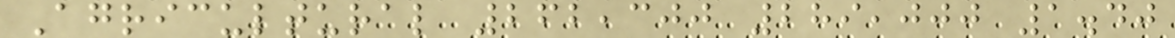Agricultural 262,300 289,000 1.40
